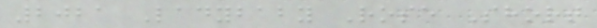2021 Ladybaby Rose Short
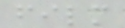film
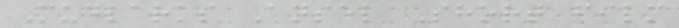Mudlarks Ansel Short film
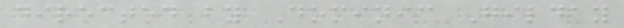directed by Dominic Gilday
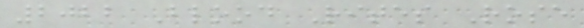2022 Blood Rites Rose
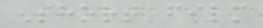Short film
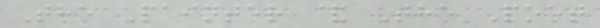The Painter & The Poet
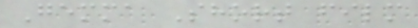Gemma Short film
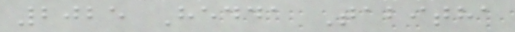2025 Hedda Tabitha
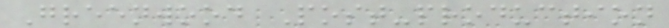Greenwood Post-production
